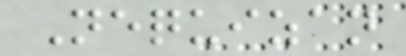Nequizan
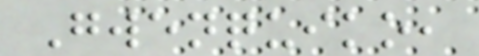Gwenquiko,
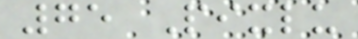75 Pixlu
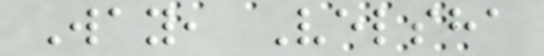Way, Velsha
